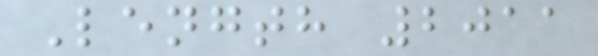Length 2011
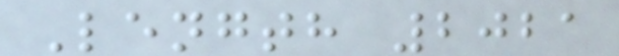Length 2021
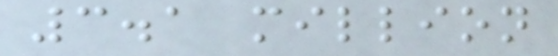3.1 million
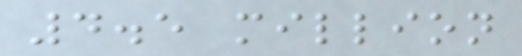4.5 million
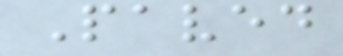Paved
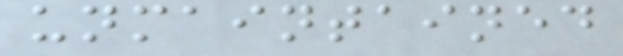unmaintained
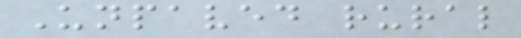Unpaved rural
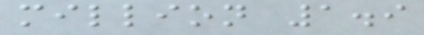million 1.9
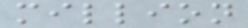million
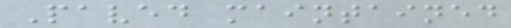Paved maintained
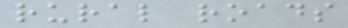rural roads
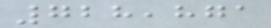728,871
